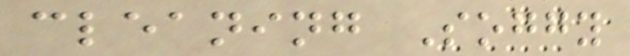cleaning Soggy
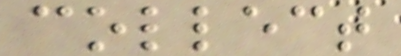collect
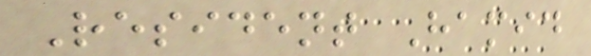Resident Hamid
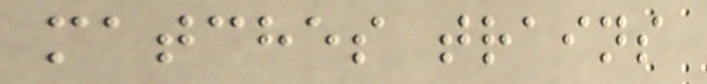matches trains
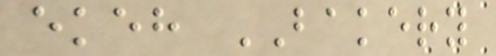ekeh BAKERY
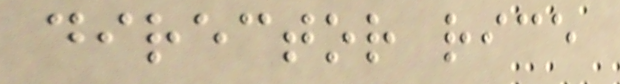director rice
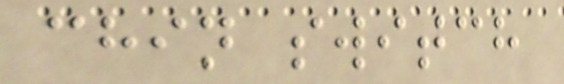chin switch
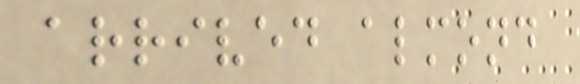arrived almond
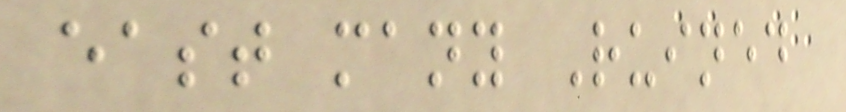east many Ruined
